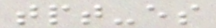tpt-es
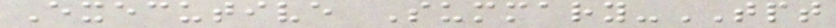Executive Summary-TPT
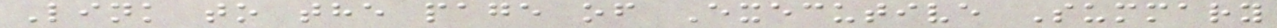Link to the page of Executive Summary
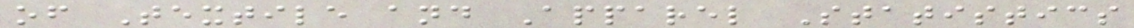of Textile and Apparel Statistics
